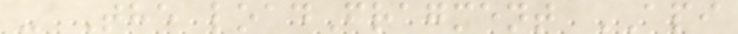- The loadFragment API
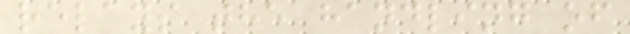relays the handling of
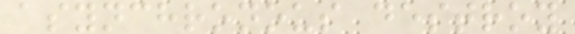asynchronous destroy
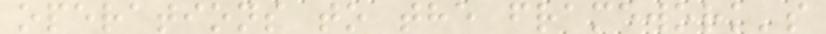operations to the framework's
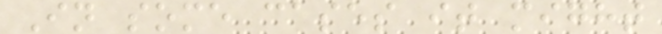In some cases it might
